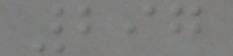297
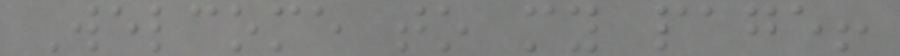Welcome to my page!
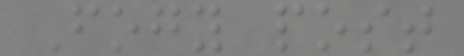Fogy post
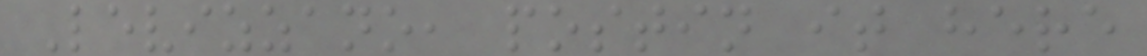Levizzano, postin it here
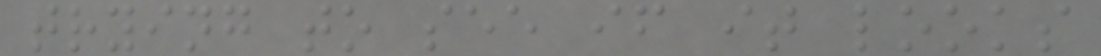trying to see if it looks
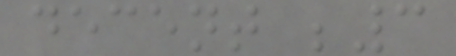decent ;3
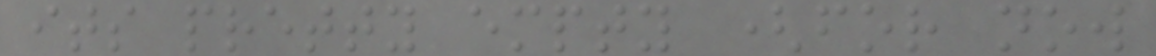its pretty empty (for now
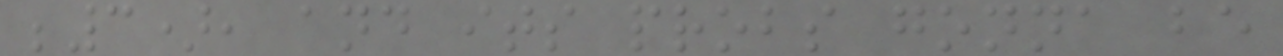;3), and its probs gonna be
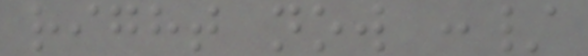right now :/
